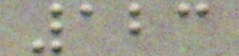123
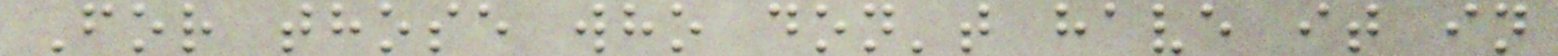For those who don't have it in
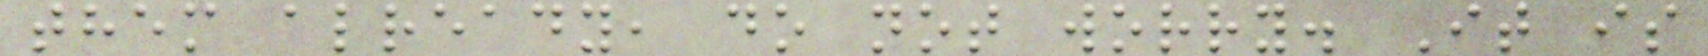them already, do not worry. It is
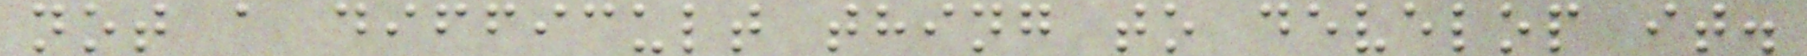not a difficult thing to develop it.
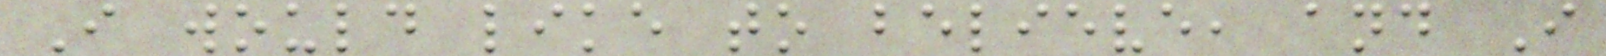I would like to believe, and I
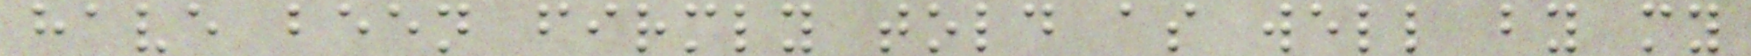have been firmly told as well by my
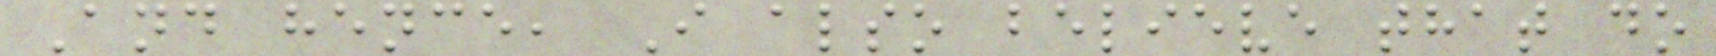And hence, I also believe that do
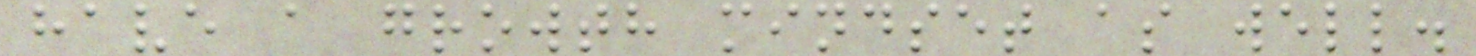have a growth mindset as well.
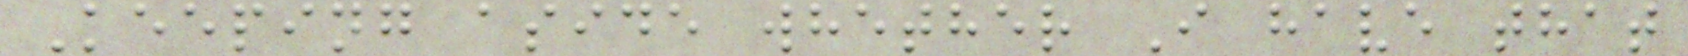Keeping aside whether I have that
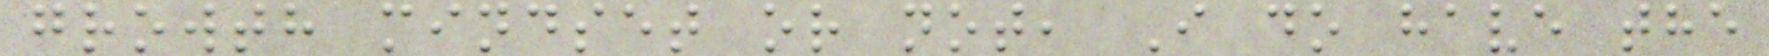growth mindset or not, I do have the
